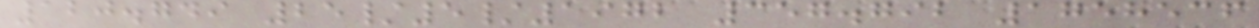120.749 25/5/1972 357.792 1758536
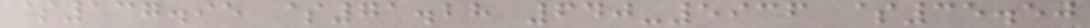$137.95 $71.28 640-5936 $35.50
